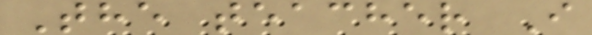The teacher I
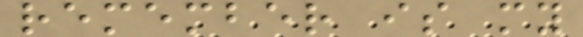remember is my
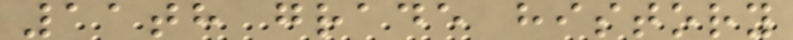11th grade history
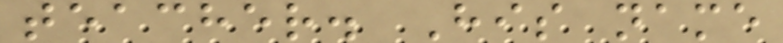teacher. His name
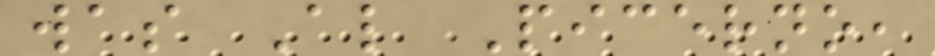was Al Picerno,
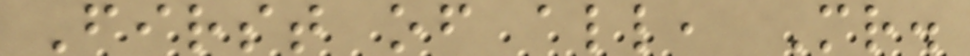First of all, Mr.
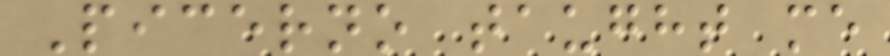Picerno taught me
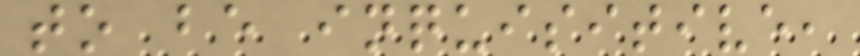to be inquisitive,
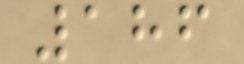186
